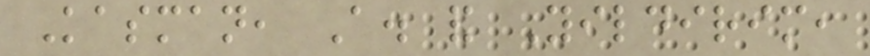Kasman, A. and Yildirim,
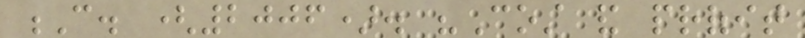C. (2006). "Cost and profit
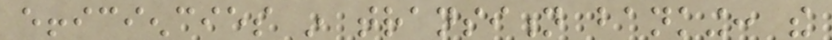efficiencies in transition banking: the
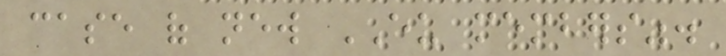case of new EU members".
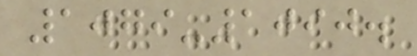1079-1090.
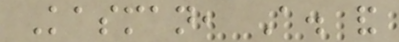Kasman, A. and
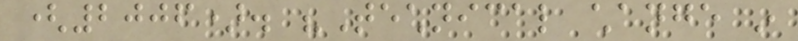(2006). "Technical change in
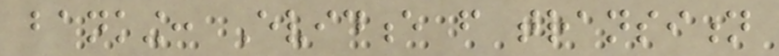banking: Evidence from transition
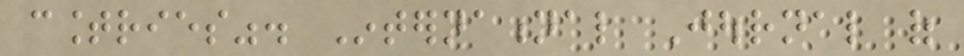countries". International Journal of
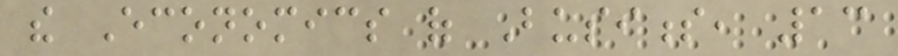the Economics of Business, 13
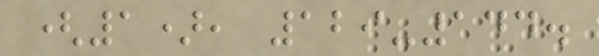(1), 129-144.
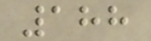188
